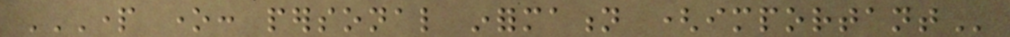PART ONE: PERSONAL INFORMATION (IMPORTANT
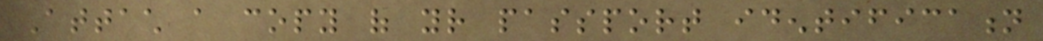Attach a copy of your passport identification
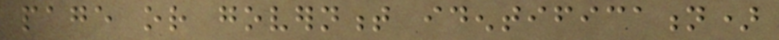page or government identification)
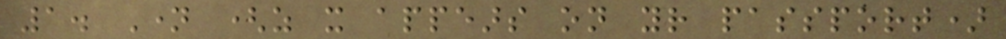1. Name (as it appears on your passport)
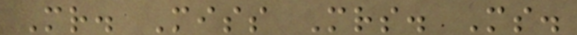Mr. Miss Mrs. Ms.
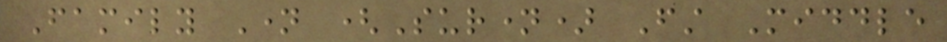Family Name (Surname) First Middle
